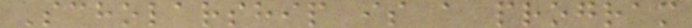Scholarship is a program
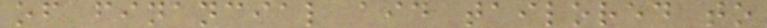of financial aid tailored to
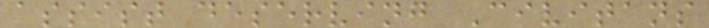assist deserving Civitans
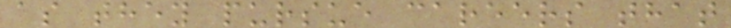as they pursue careers that
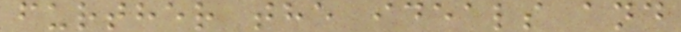further the ideals and
